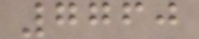7760
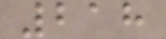218
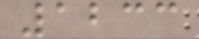1233
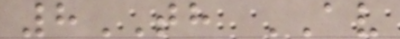8TH AV
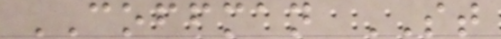COFFMAN ST
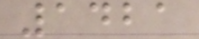1421
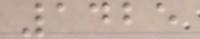1425
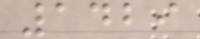1429
